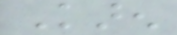Karen
